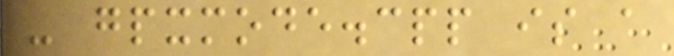- gpxmode.cpp is a
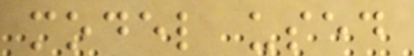model used
